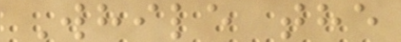While the
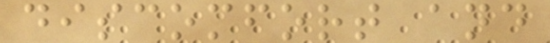discomfort and
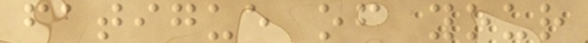fatigue of your
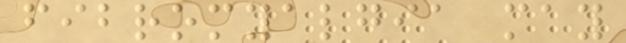fibromyalgia may
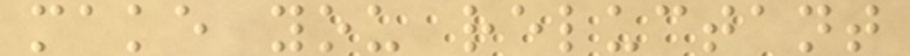make you reluctant
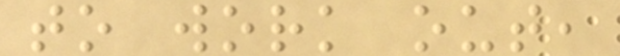to work out,
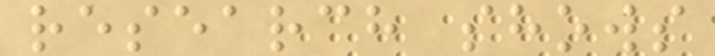research shows
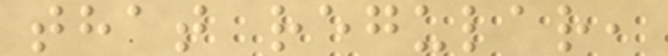that regular,
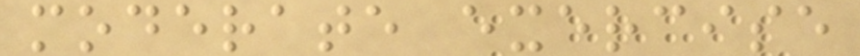moderate exercise
